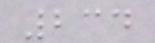234
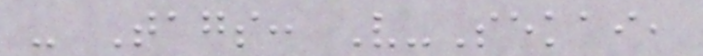- Tags: V-Sekai,
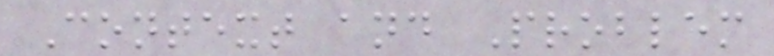Context and Problem
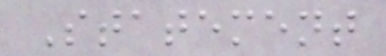Statement
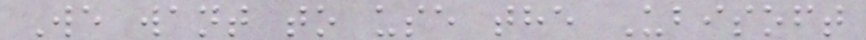We want to use the Ubisoft
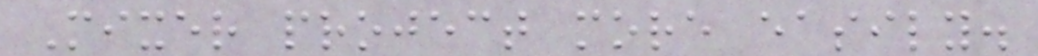Mixer project more easily.
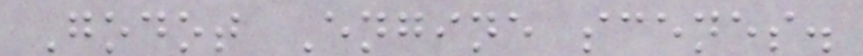Godot Engine scenes.
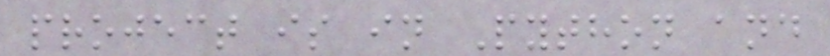project is in Python and
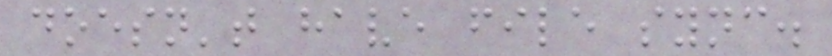doesn't have file sync.
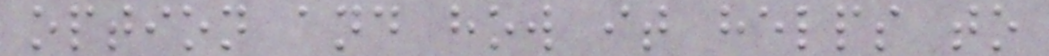option and how it helps to
